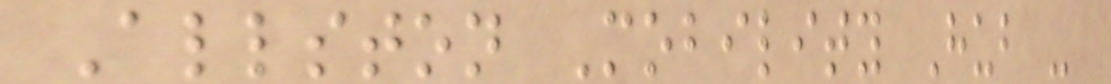Allston Mobility Hub -
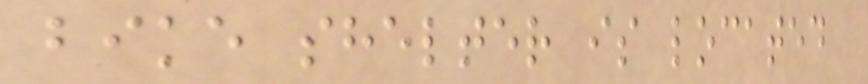bike shelter is located
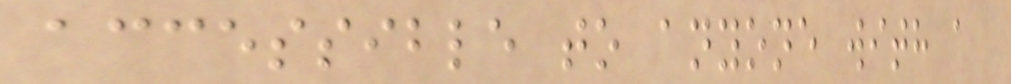accessible to anyone with a
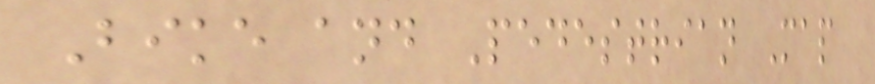Bike and Pedestrian Map
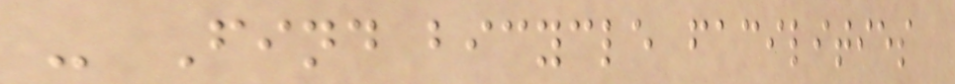- Find bicycle facilities
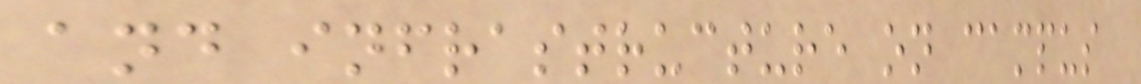and infrastructure on campus
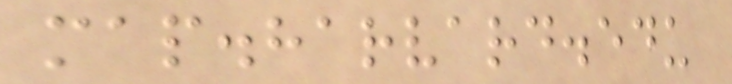map.harvard.edu
